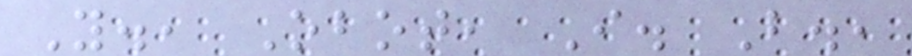Y., Obot, I. B.,
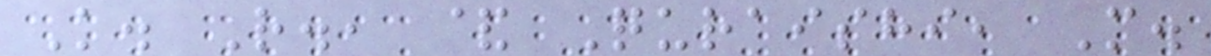K. R., & Quraishi, M.
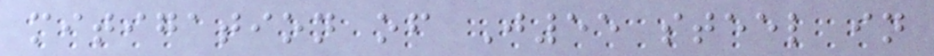mitigation of J55 steel in
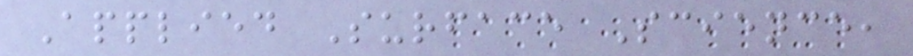Applied Surface Science,
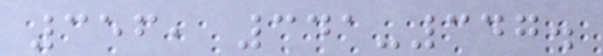356, 341-347.
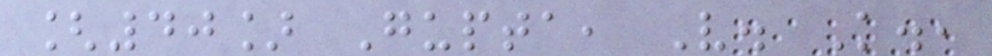[40] Gupta, V. K.,
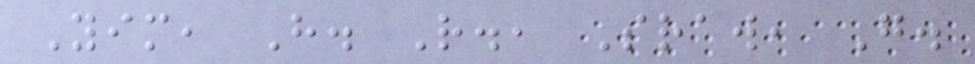Yim, H. R., Sraw, G.
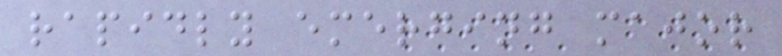rapidly emerging major
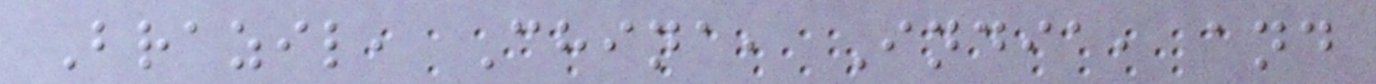Brazil, China, India, and
